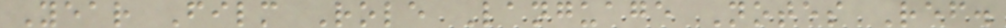Year Film Role Language Notes Ref.
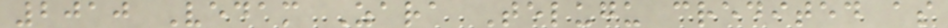2010 Vedam Zara Telugu credited as
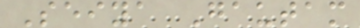Seiya Gautam
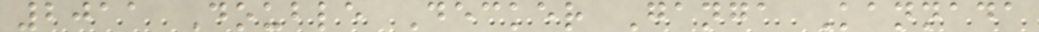2011 Double Decker Ganga Kannada
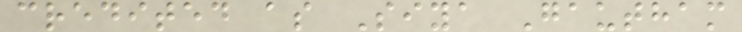credited as Siya Gautham
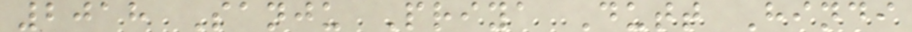2018 Sanju Priya Dutt Hindi
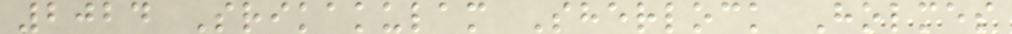2024 Srikakulam Sherlock Holmes
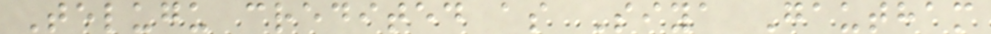Telugu credited as Siya Gautham
